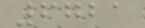6721
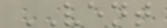VENT
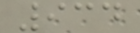934
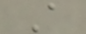A
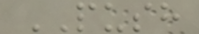PUSH
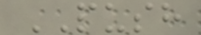PUSH
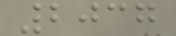2037
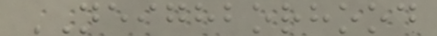NEIGHBORHOOD
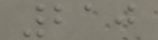210
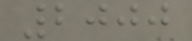2000
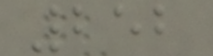252
